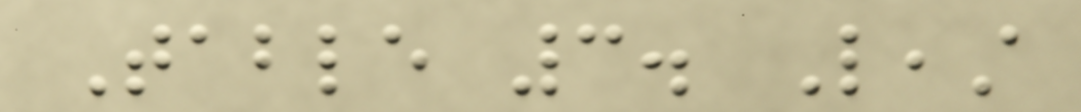Table 3. Least
